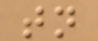tn
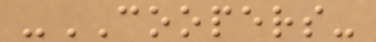-COOPERS-
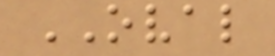OVAL
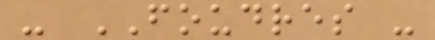- FOUDRES -
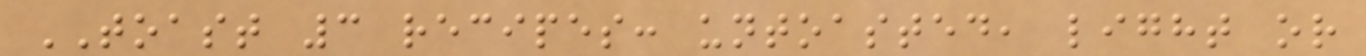TOAST 3 recipes: untoasted, light or
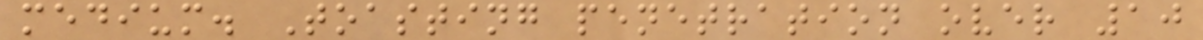medium. Toasting penetration over 10
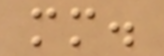mm.
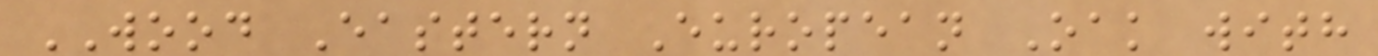WOOD Eastern European Oak with
